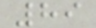89
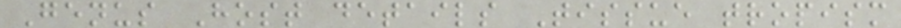Genus Host details Tissue tropism
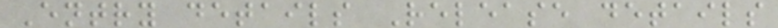Entry details Release details
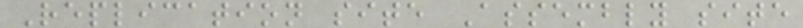Replication site Assembly site
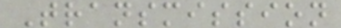Transmission
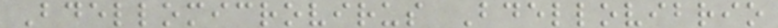Bdellomicrovirus Bdellovibrio
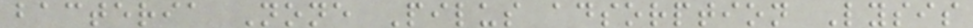bacteria None Pilus adsorption Lysis
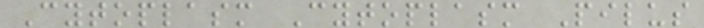Cytoplasm Cytoplasm Pilus
